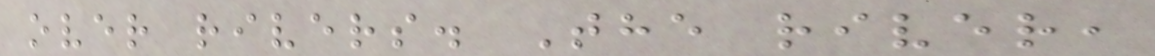over rivers. The river,
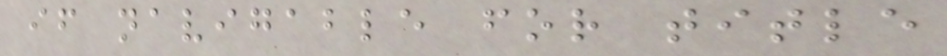if navigable for title
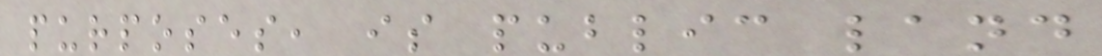purposes, is public land
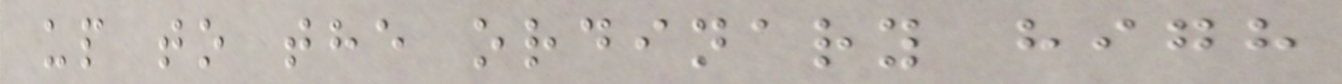up to the ordinary high
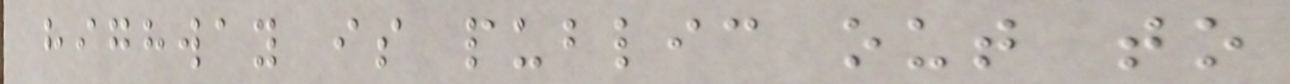highway is public out to
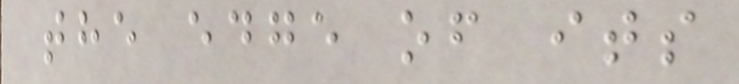the edge of its
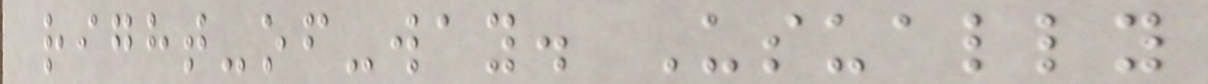right-of-way. Usually
